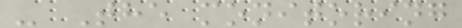- The monitoring
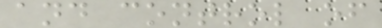and control of
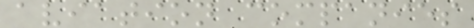aviation companies
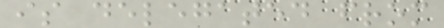is delegated from
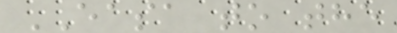EASA to the
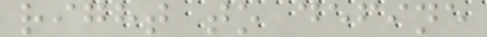right to define
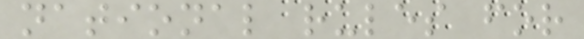national rules for
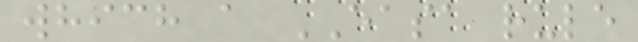which a EASA rule
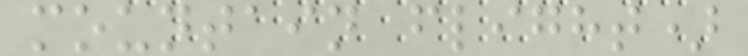mountain flight)
